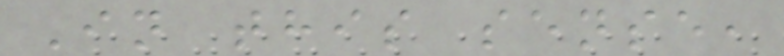In this sense,
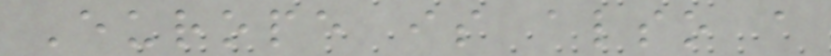Europe is also a
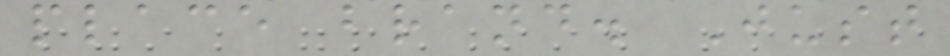place brand. Just
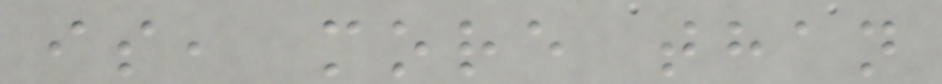is, more than
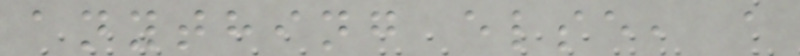anything else, a
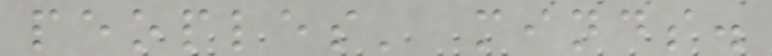peoples' minds.
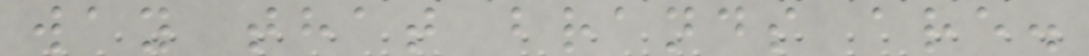way that brands are.
